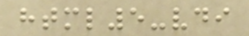html5-vdi
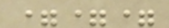===
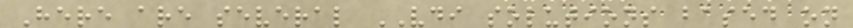Here are several VDI solutions based on
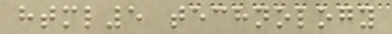html5 technology
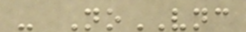- NoVNC
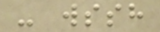- wssh
